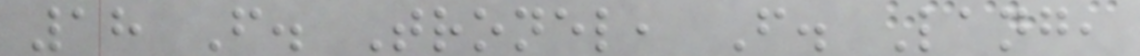18 F. Tronel, F. Lang,
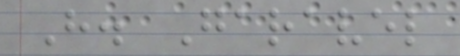H. Garavel
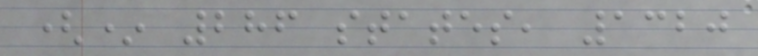(* 286 states, 1320
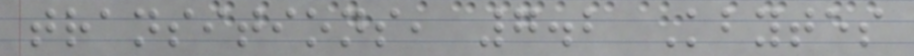transitions, 7.2 Kbytes
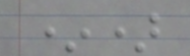*)
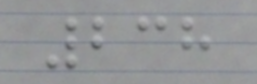238
